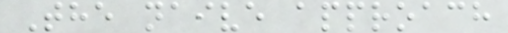The naive approach
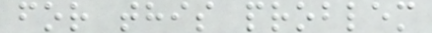for this problem
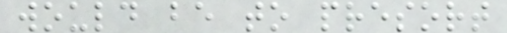would be to presort
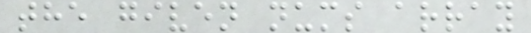the given nums array
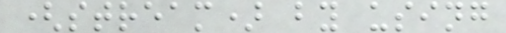(stream) by using
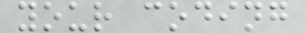your coding
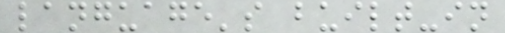language's built-in
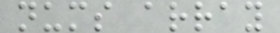nums array
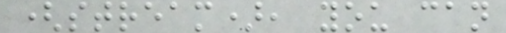(stream), you can
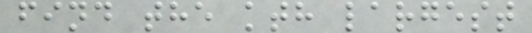find the kth largest
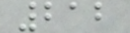212
